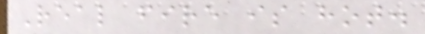Real fire is hot.
